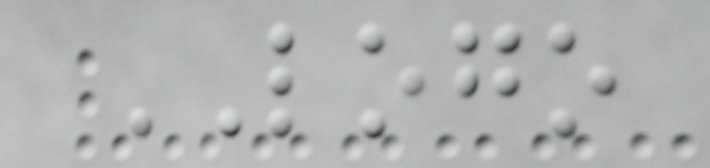LOGO
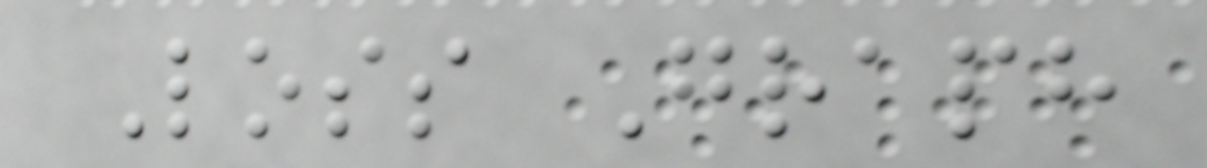Loss Graph
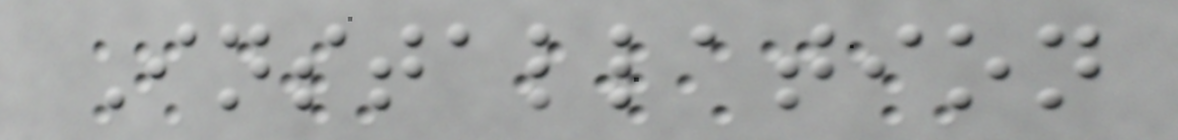Installation
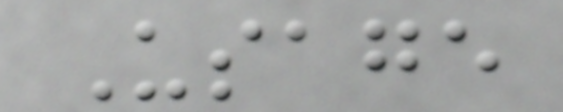Usage
